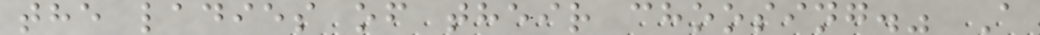the ladies of their choosing." A
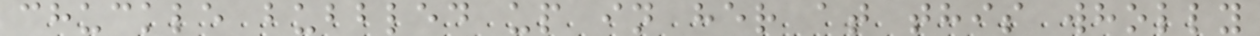chuckle bubbled up in her at this wholly
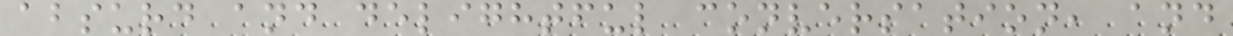absurd and delightful conversation, and
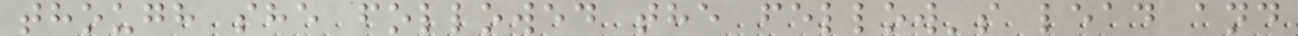though she followed the fellow's lead and
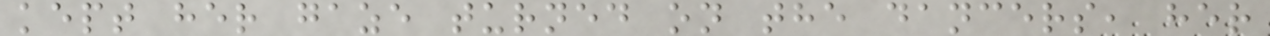kept her gaze turned on the dancers, her
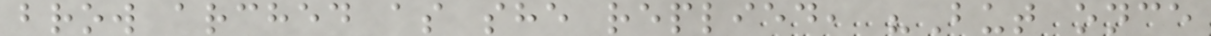brow arched as she replied, "But once
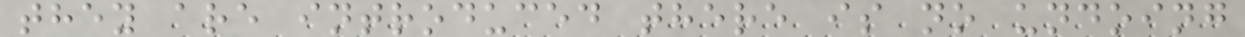they are introduced there is no undoing
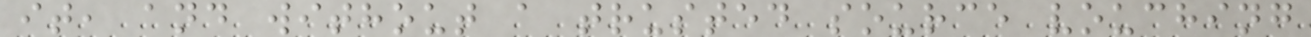it, and without a trusted source vouching
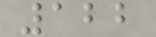122
